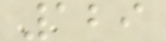129
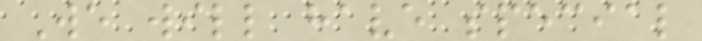We will have special
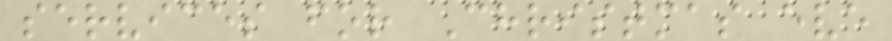services for Christmas eve
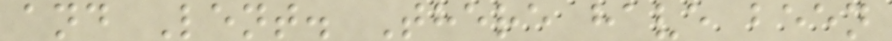and Lent. There have been
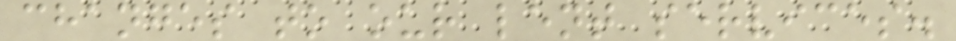changes to our lent services.
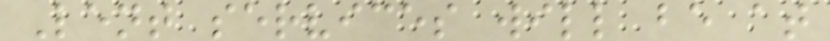Lent services will be at
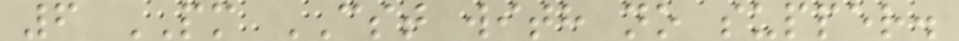6 PM CST with no supper.
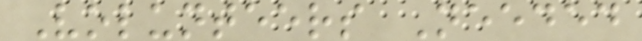Volunteers Needed
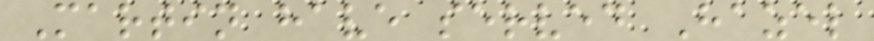Martin have served Hazel
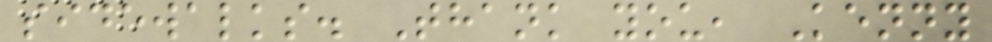sidewalks. Thank you, Kenny
